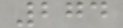274
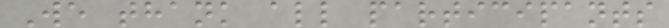We thank all participants
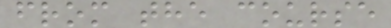from the course
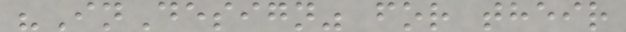"InDesign" for their
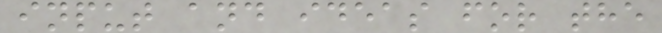input and ideas for the
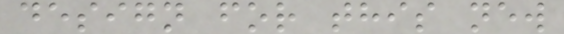design for this new
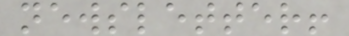newsletter!
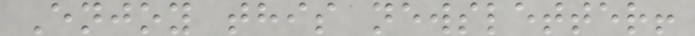Enjoy this newsletter!
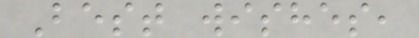Best wishes,
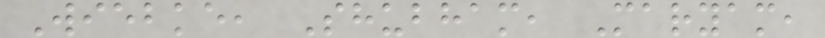Wiebke, Shubham, Maryam,
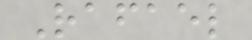Rafael
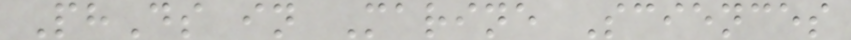PhDs in Marine Sciences
